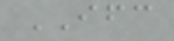IFC
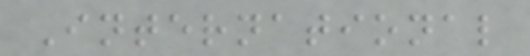International
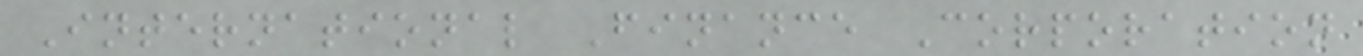International Finance Corporation
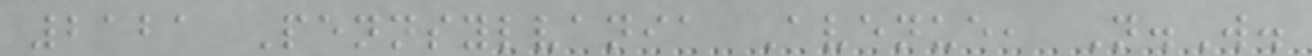2121 Pennsylvania Avenue, N.W.
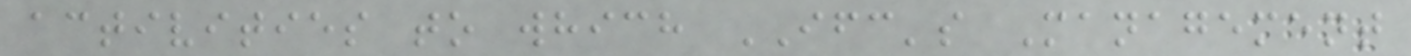activities to which IFC's Management
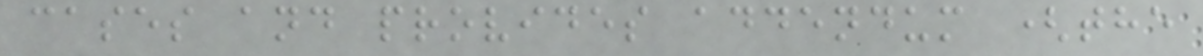cases and provides addendum (the
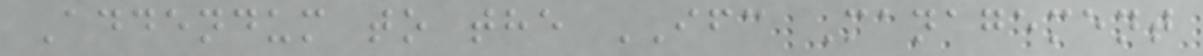Addendum to the IFC Management
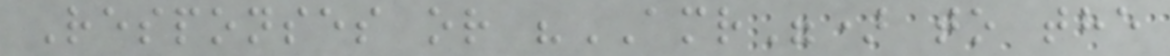Responses or "AMR") to the
